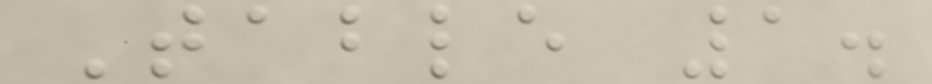Table 1.
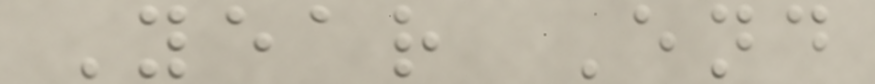Year End
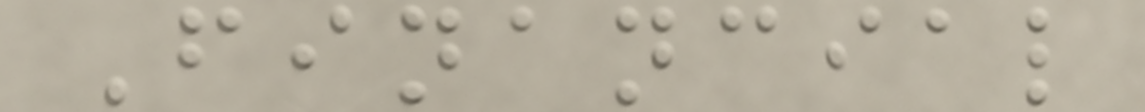Financial
